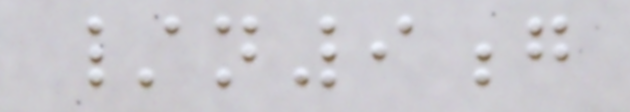/n9g
